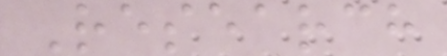Research
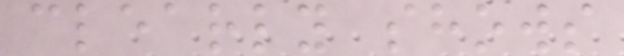clearly shows
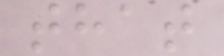that
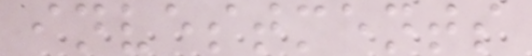investments
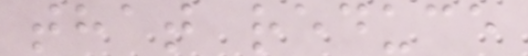that reduce
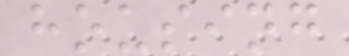housing
